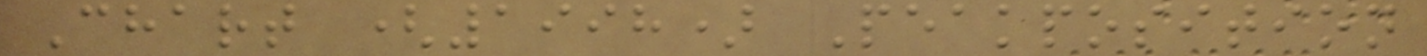Chart (1998) Peakposition
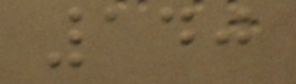140
